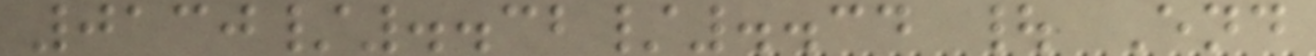0130/..32/..34 | End
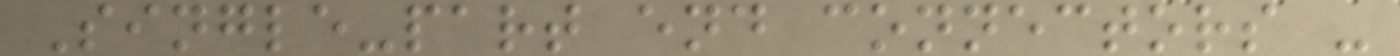Single-part end connectors -
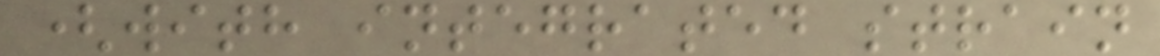(with integrated strain
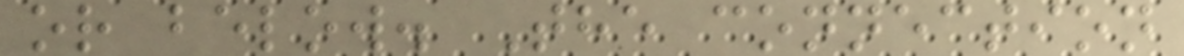or below. The connection
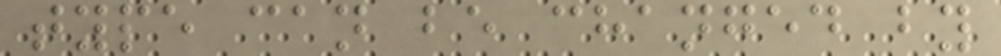type can be changed by
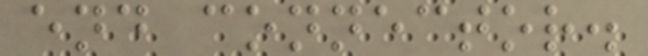end connector.
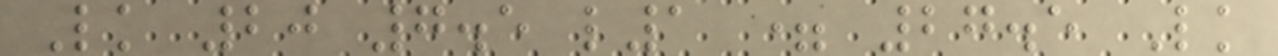Lk 20 7.5 l1 = 27.5 Lk
